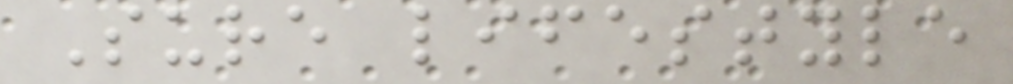Sure lifestyle
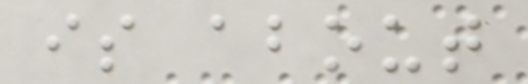is about
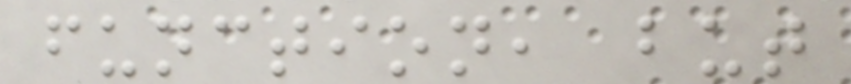function, but
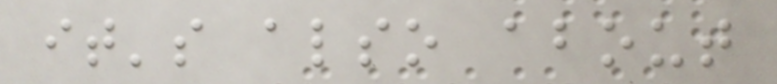it's also about
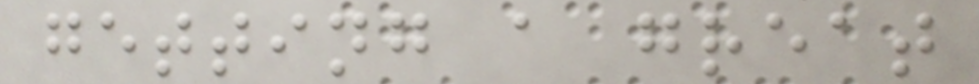getting a great
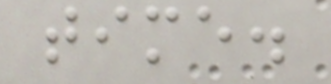time.
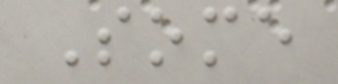Some
